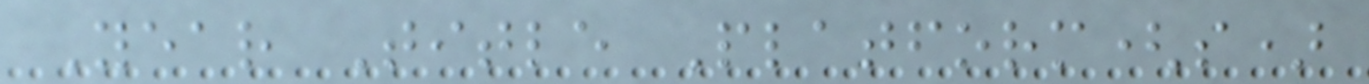Year Title Platform(s)
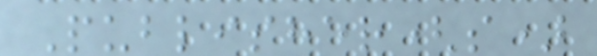Publisher(s)
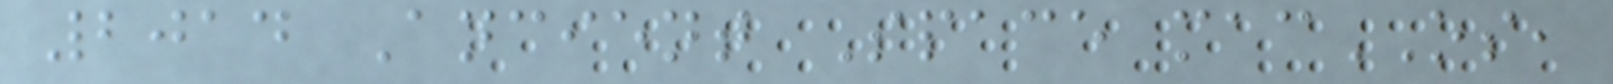2014 Ancient Space macOS,
